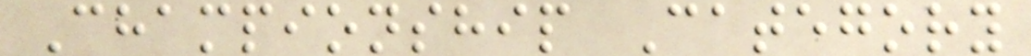Championship Category
